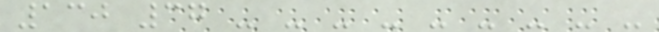130 37 - - - - - - - - -
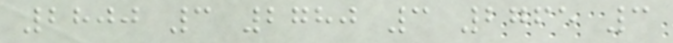2800 3 2780 3 2765 3
